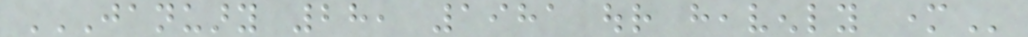JANUARY 28, 1981 OUR HEAVENLY MOTHER
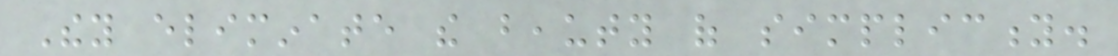They eliminate the beauty of simplicity.
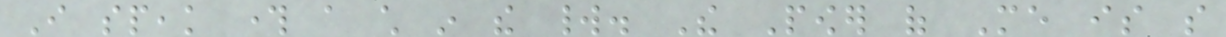I speak through a child in the world. The Power of Me is so
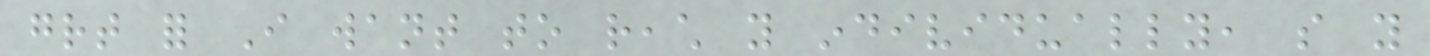great for I want to reach you individually, so you
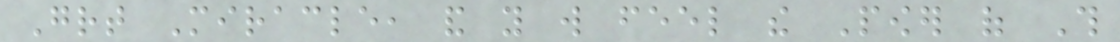Great Miracle, and you will feel the Power of This
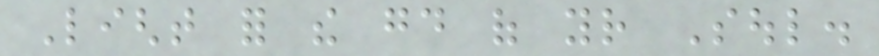Light for the good of your Soul.
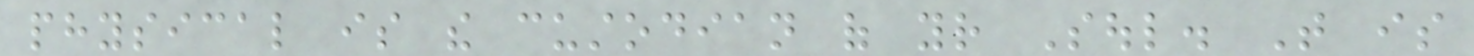physical is the custodian of your Soul. That is
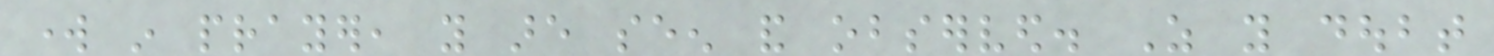work in prayer, you are seen and observed. As you doubt
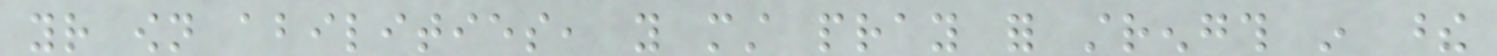your own abilities, you must pray for strength in these
